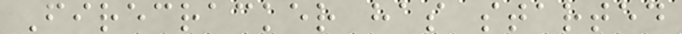Firecracker has started
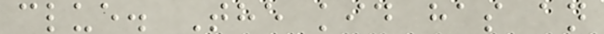clue. The kid has an
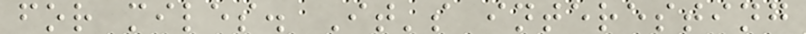for miles. It's interesting
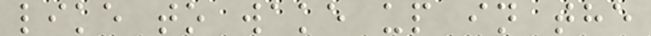like to wake up in the
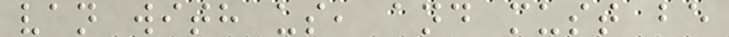van with us, and must be
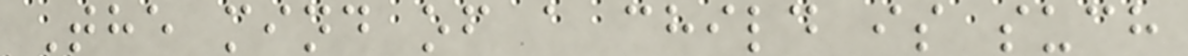The mind of a child is such
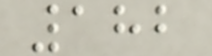182
